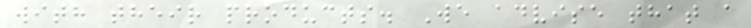with their products. We advise that a
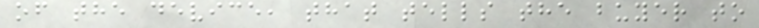of the device, that tells the buyer to
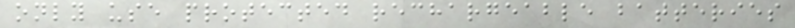only use protected rechargeable batteries
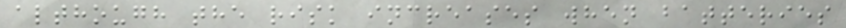although the risk increases when batteries
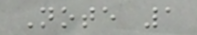Note 1
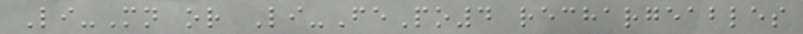Li-Mn or Li-FePo4 rechargeables
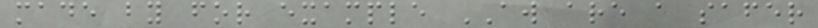made by for example AW are a safer
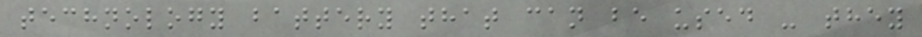technology battery that can be used - they
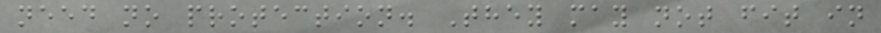need no protection. They may not fit in
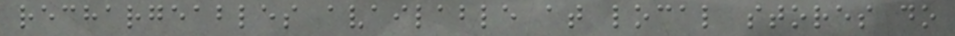rechargeables available at local stores do
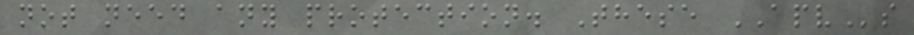not need any protection. These APVs
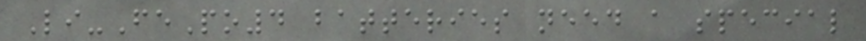Li-FePo4 batteries need a special
